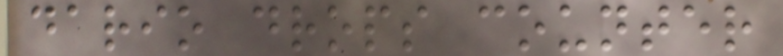dario drops counter
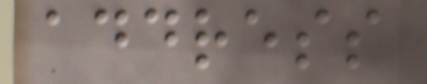address
